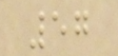57
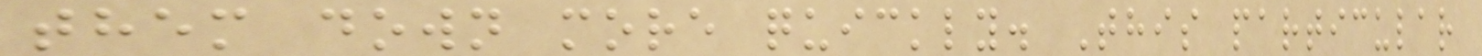them down more quickly. This particular
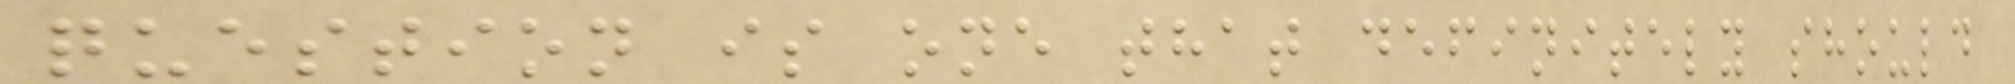question is one that definitely should
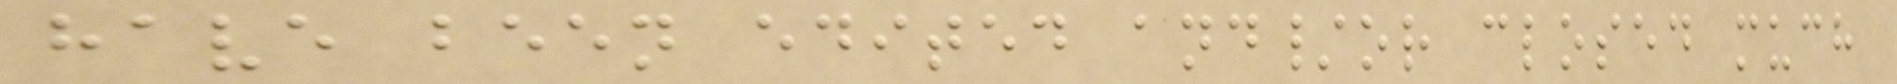have been edited and/or closed much
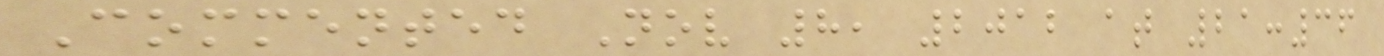Commented Nov 8, 2012 at 21:36
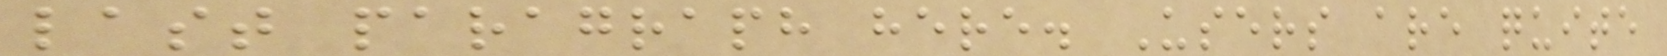last paragraph here. Users are quite
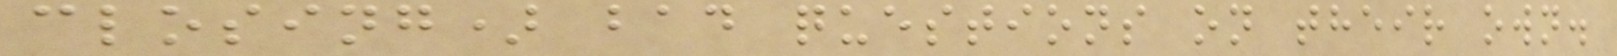closing) bad questions on their own.
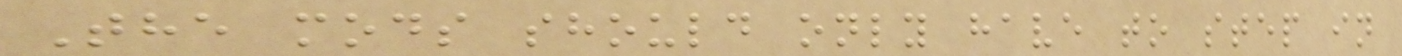The mods should only have to step in
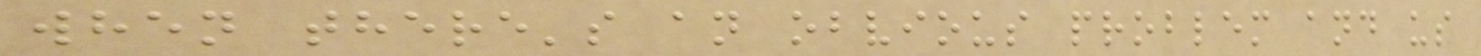when there's an obvious problem and us
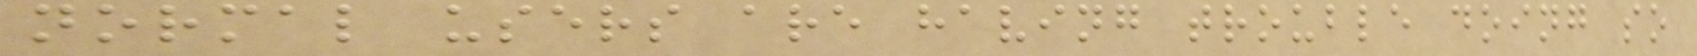normal users are having trouble doing so
